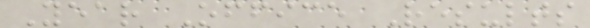Year Office Results
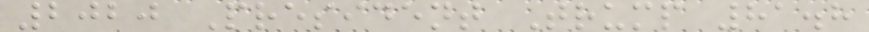2020 President Trump 81.8
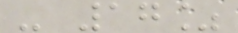- 17%
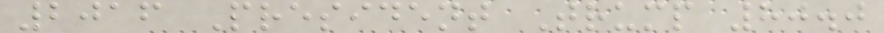2016 President Trump 80.0
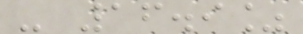- 16.9%
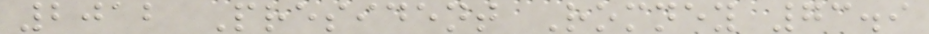2012 President Romney 73.9
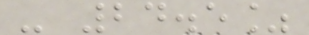- 24.5%
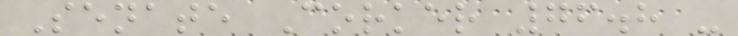Senate Corker 76.8 -
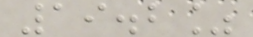19.2%
